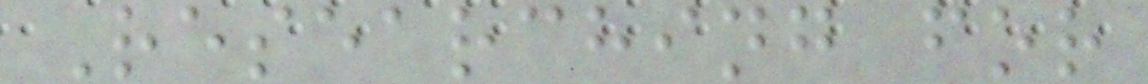Researching for
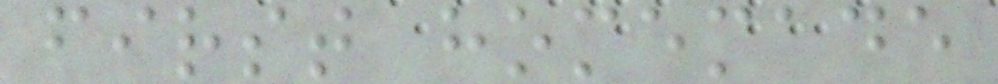first homemade
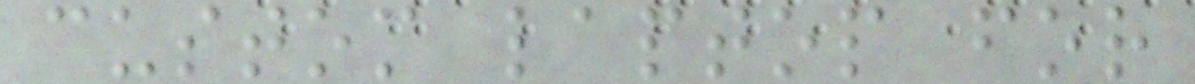custom laptop for
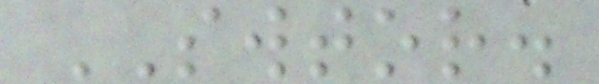SWTOR.
